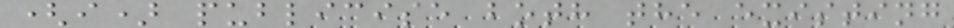(i) publicise both the existing
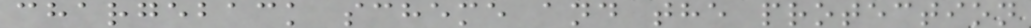chargeback scheme and the protection
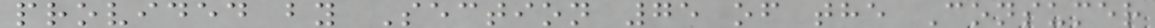provided by Section 75 of the Consumer
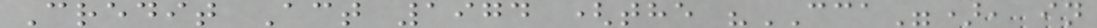Credit Act 1974 (the "CCA"), in
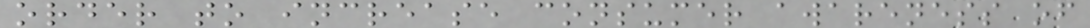order to increase consumer awareness of
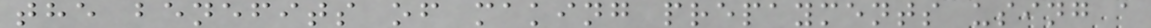the benefits of making prepayments using a
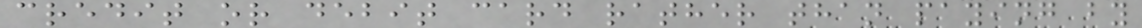credit or debit card rather than paying by
